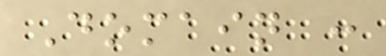Domain :
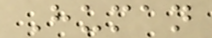Human
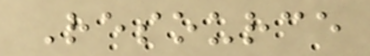Resource
